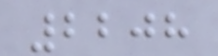2208
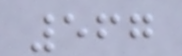567
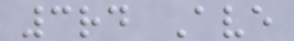3rd Ave
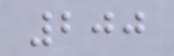200
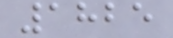1825
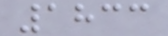1833
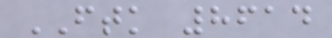FTK 8614
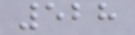528
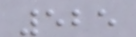525
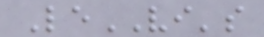LeVI's
